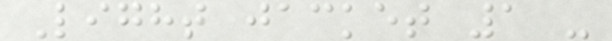Light jacket 1 -
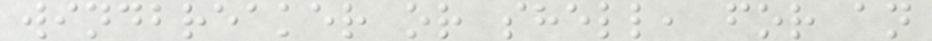windbreaker or shell, for an
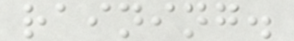raining.
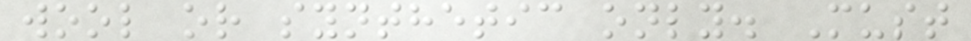wool or synthetic only. Must
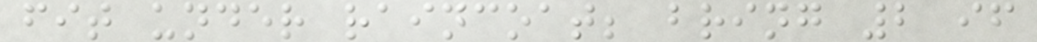fit under raincoat; bring 2 if
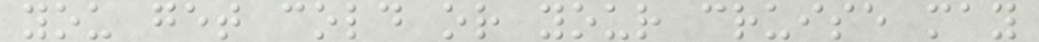you get cold or your cruise may
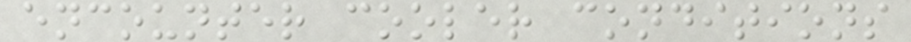encounter cooler conditions
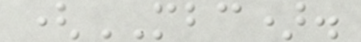(MBC).
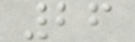26
